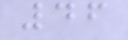46
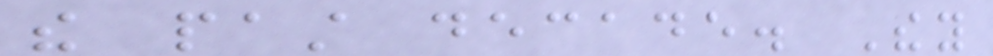the past decade. They
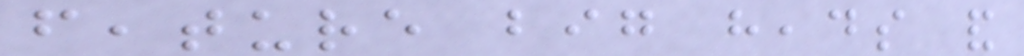feature big heads and
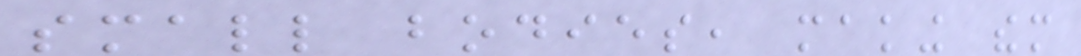small bodies, making them
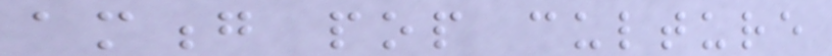among pop culture
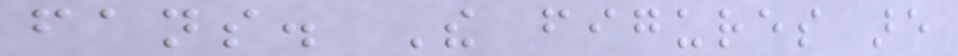fans. The figures are
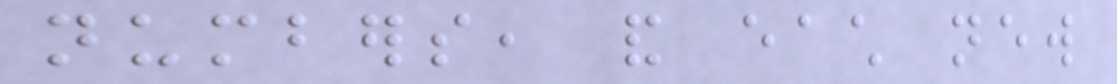numbers, and each new
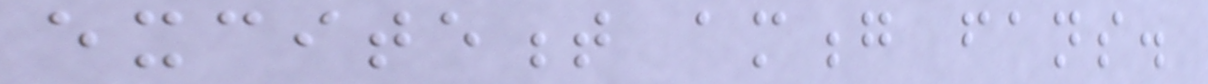excitement among fans.
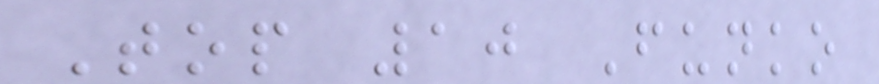Top 10 Funko
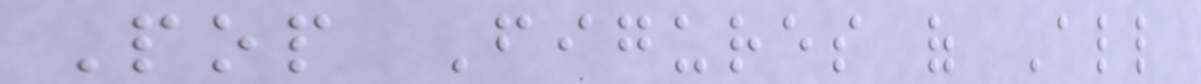Pop Figures of All
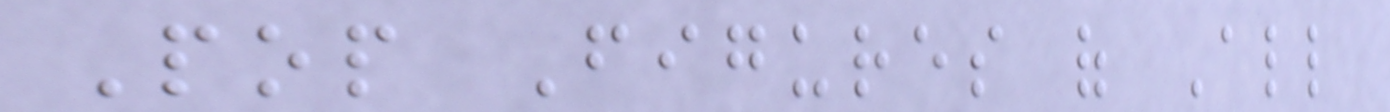Pop Figures of All
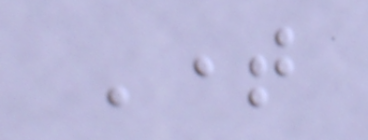Time
